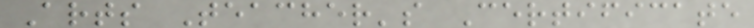Arts Teacher's Certificate
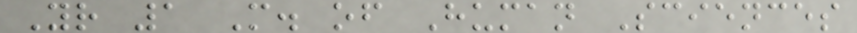Yr 1 M. of Human Sciences
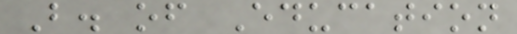B. of Education
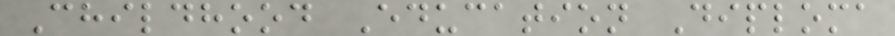Childhood Education Diploma
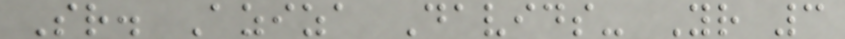Sr. Aziza Davids- Yr 3
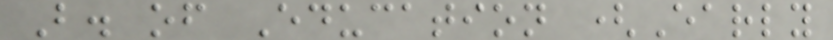B. of Education (Early
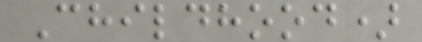Childhood)
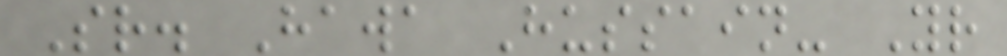Sr. Hawa Hussain- Yr
